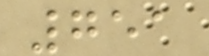751
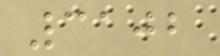3102
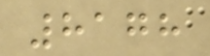8178
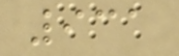931
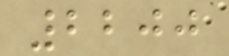2200
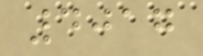4017
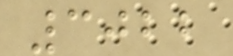3022
